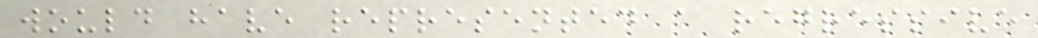would have represented a regressive
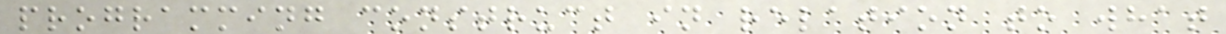programming construct in relation to what
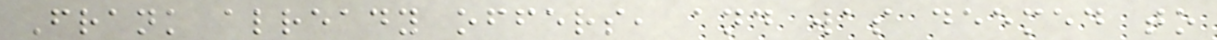Frank already offers, and was deemed to
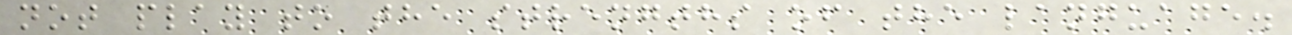not play to the strengths of the language.
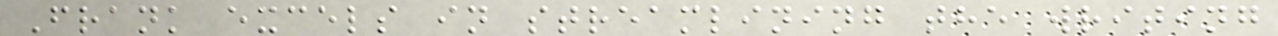Frank excels in streamlining the writing
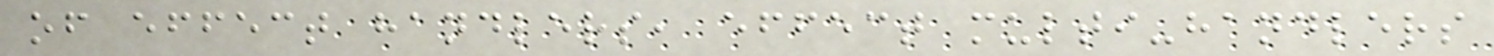of effect handlers, effect multi-handlers
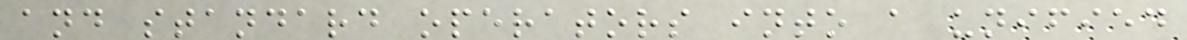and standard operators into a unified
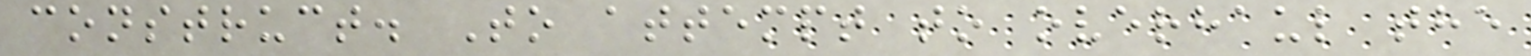construct. To attempt to overhaul the
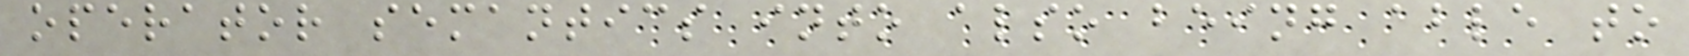operator semantics into also being able to
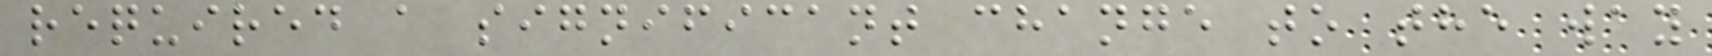required a significant change to the way
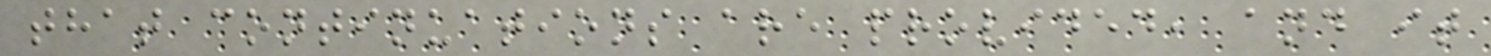that continuations are provided, and it
